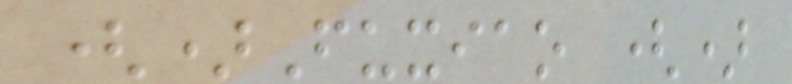()Fuxiao ()
